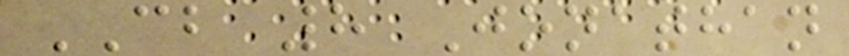CB 8 Jonathan
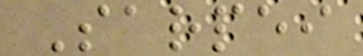Sarpei
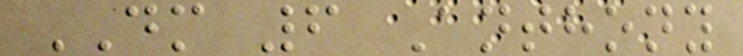DM 6 Anthony
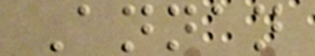Annan
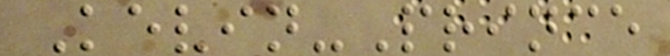Kevin-Prince
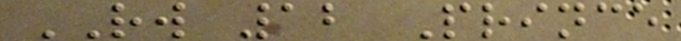RW 12 Prince
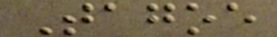Tagoe
